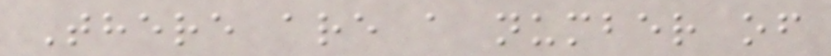There are a number of
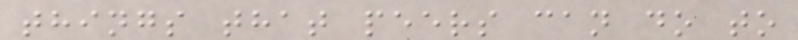things that peers can do to
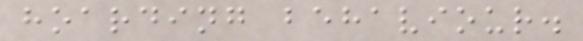hoarding behaviour.
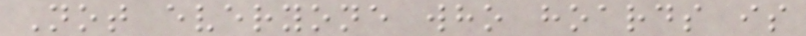Not everyone who hoards is
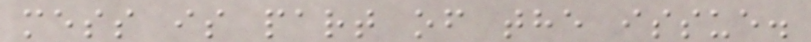mess is part of the issue.
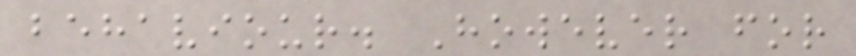behaviour. However for
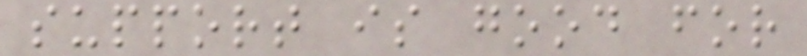support is good for
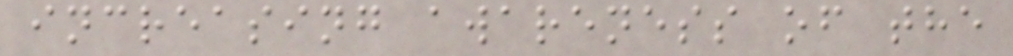increasing awareness of the
